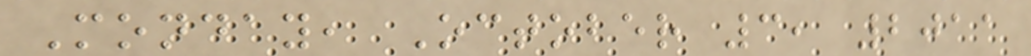Monday, October 3, 2011
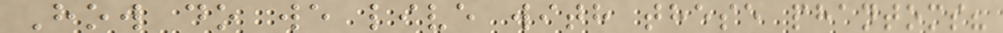How do we live with these phantoms?
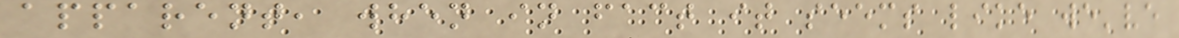apparent, when in fact it seems like we've
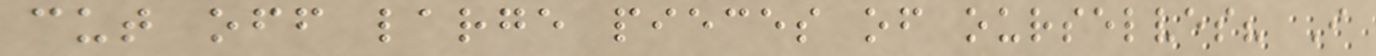cut off large pieces of ourselves? I
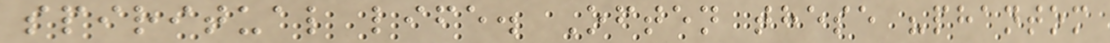spiritual life. Often these "phantom
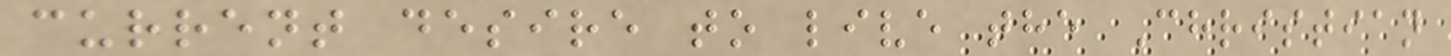current desire to live the Christian
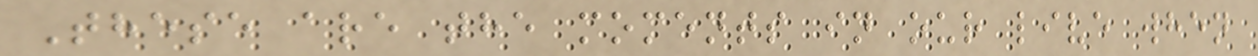These are the moments in our live when
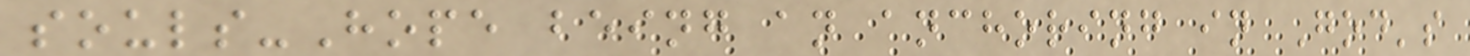souls-Hope being an anchoring in God's
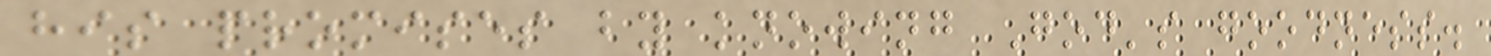his promises by knowing God's goodness.
